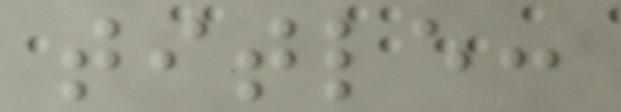title:
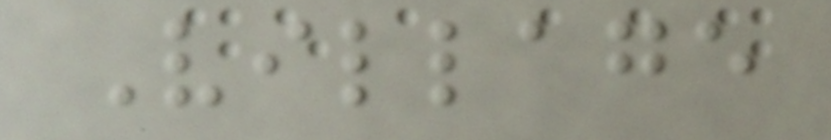Village
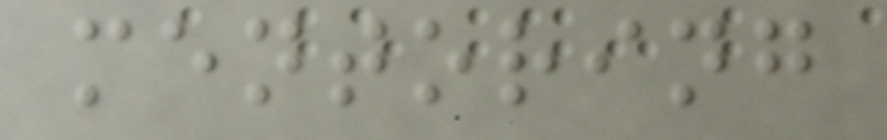mentoring
